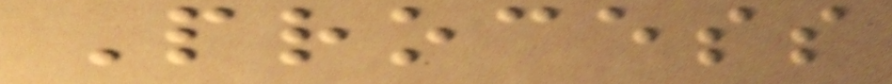Process
